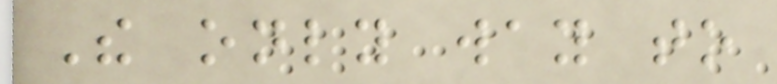The only way to
